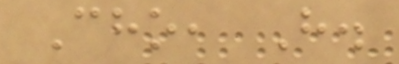Cho, H.
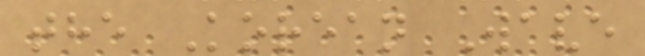the Korean Wave
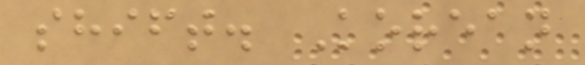shift. Korean
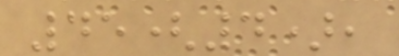45(4),
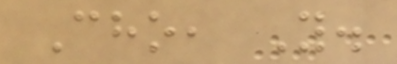Cho, Y.
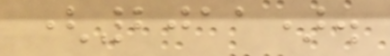(2011).
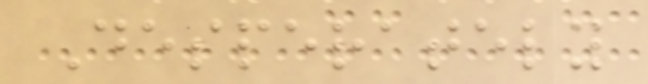Desperately
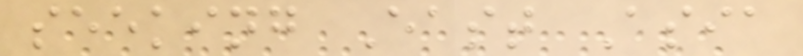seeking East Asia
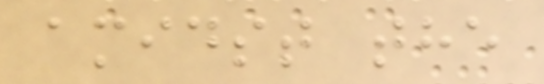amidst the
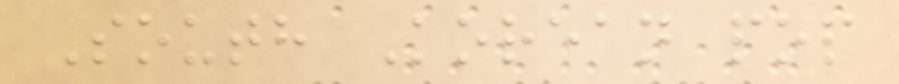South Korean pop
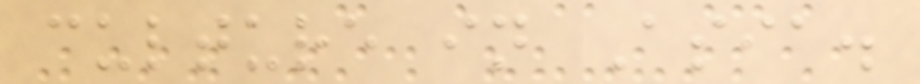culture in Asia.
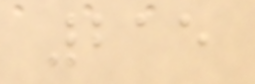215
